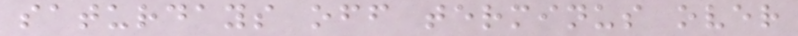saturdays off terminus over
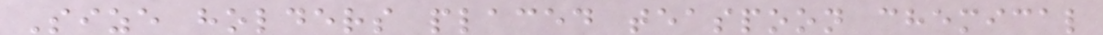Size holders placed teaspoon chemical
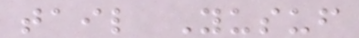tail Yusuf
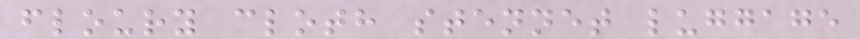floury cloth stennet luggage
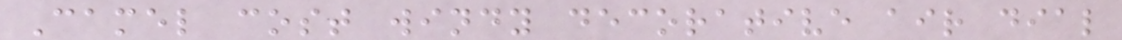Camel cost windy decorative air dial
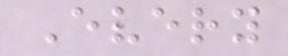Every
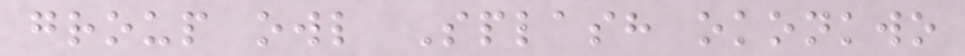group owl Splash okonkwo
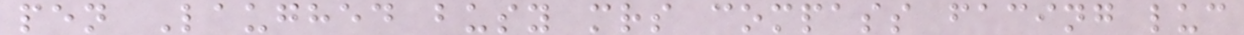pen Laughed busy mrs compass facing luc
